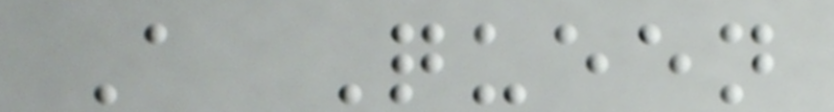A Queen
